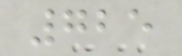725
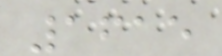1615
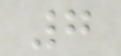7
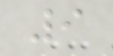9
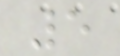5
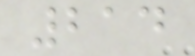214
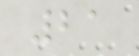21
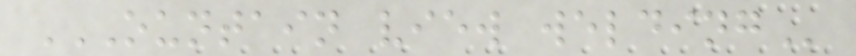OUNTAIN VIEW WELDING
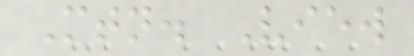Mtn. View
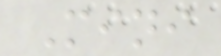Mini
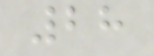28
